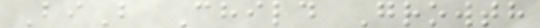BiB Child Growth
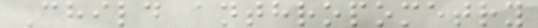Child anthropometry
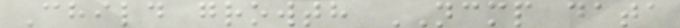Child growth NCMP data
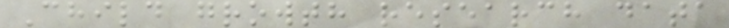Child growth research data
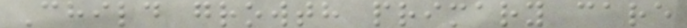Child growth primary care
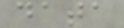data
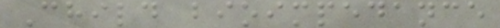Child bioimpedance
